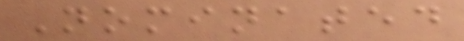Nominated
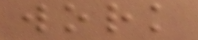work
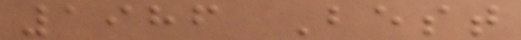1986 Best
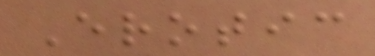Erotic
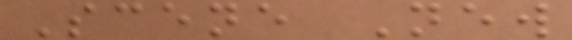Scene New
